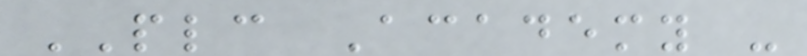PLC Academy -
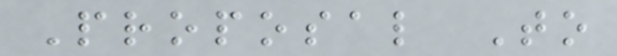Proposal To
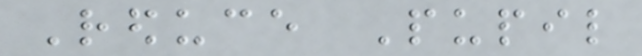Reduce Pupil
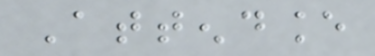Attendance
